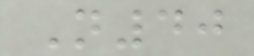N40
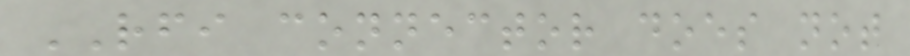RFI connector does not
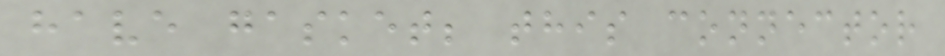have gasket; this connector
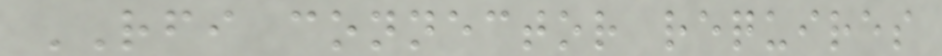RFI connector requires
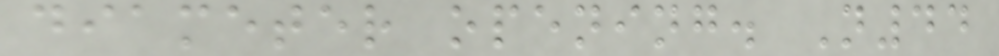diameter opening. N44
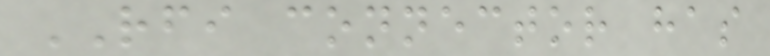RFI connector has
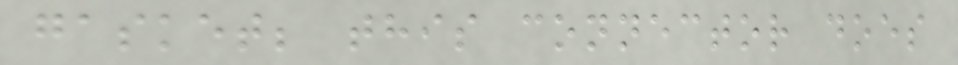gasket; this connector does
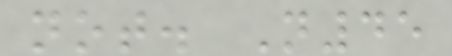not. N45
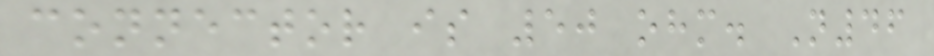connector is 50 ohm. N46
